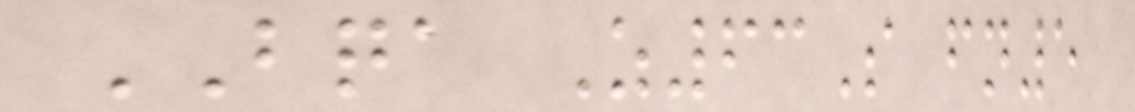BQA Z63S fn5
